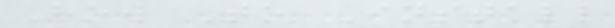How To Install
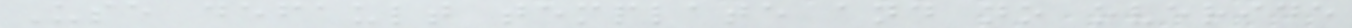Use default template and no overide
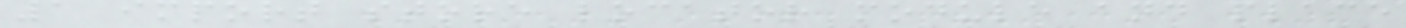1 import store locator module and place
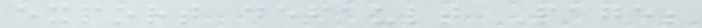export default Page;
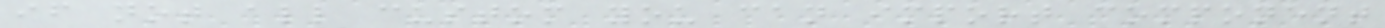if not all custom you can import component
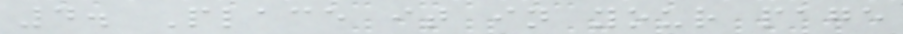4. Place it in your page
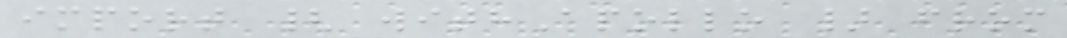import { withApollo } from
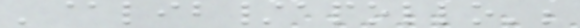'@lib/apollo';
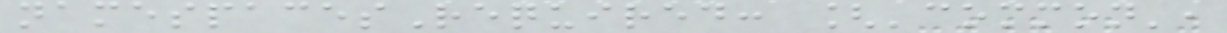namespacesRequired: ['common',
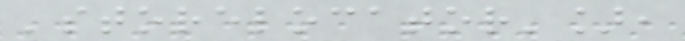'storelocator'],
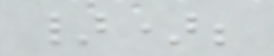});
